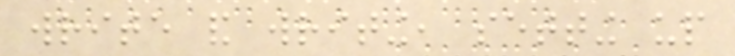write and writing, setting up
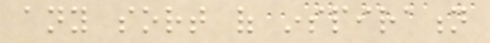any sort of inspiration
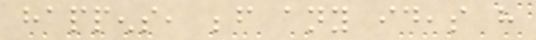happens, before any ideas have
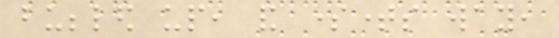bubbled up, and sometimes way,
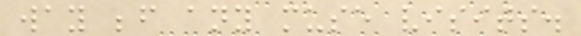way before any muse visits.
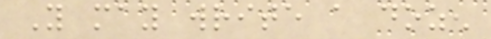You may write a dozen
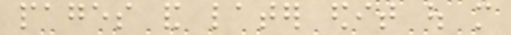pages and later edit out more
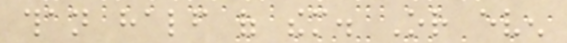than half of them. Or even
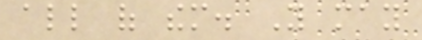all of them. You may
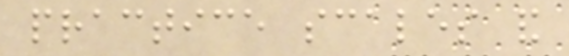practice scales and
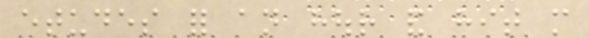etudes for an hour and hit more
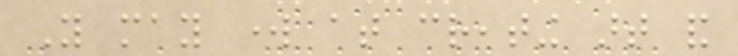You may work at creating art and
